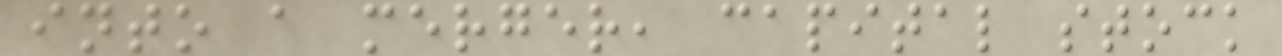into a merger, capital stock
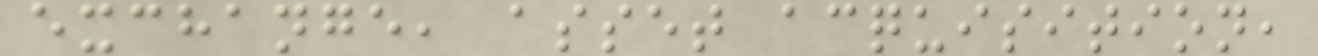exchange, asset acquisition,
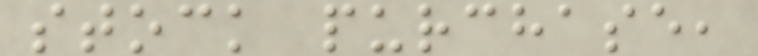stock purchase,
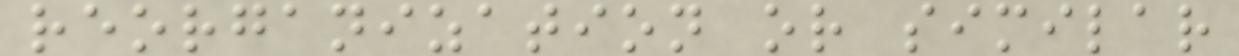reorganization or similar
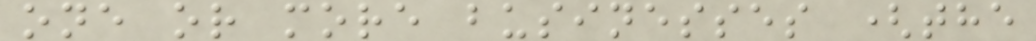one or more businesses (the
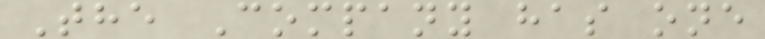The Company has one
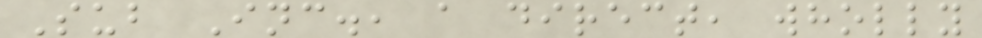Sub Inc., a direct, wholly
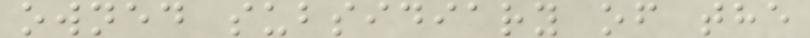owned subsidiary of the
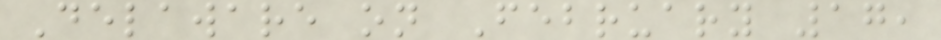Delaware on February 17,
